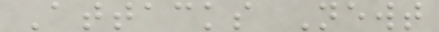Attacks Newt
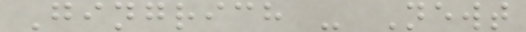Gingrich - Newt
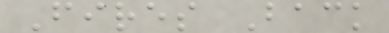Fires Back
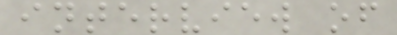interview of
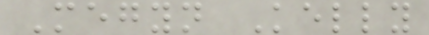Megyn Kelly
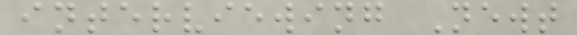interviewing Newt
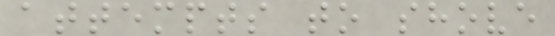attempts to shove
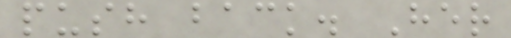push back. Her
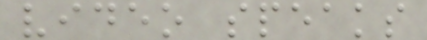video speaks
